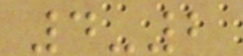4-2
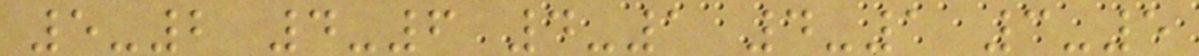5-2 4-6 4-1 4-1 3-5
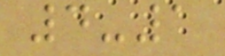4-1
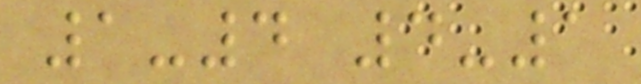1-4 4-1
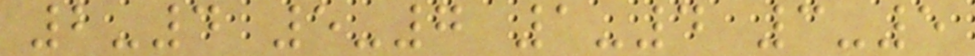2-4 5-7 1-4 3-5
